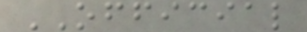OFFICIAL
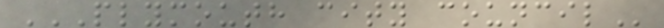PLYMOUTH CITY COUNCIL
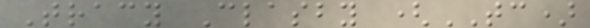Tracy Clasby (TC)
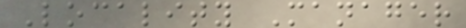Locality Manager
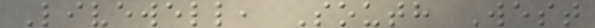Livewell, South West
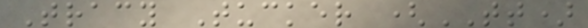Tracy Tucker (TT)
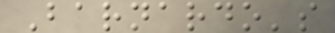Barnardo's
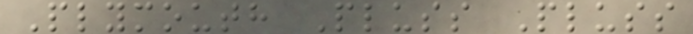Plymouth Pluss Pluss
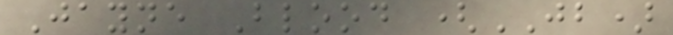Jayne Blood (JB)
